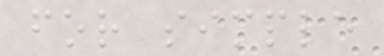for simple
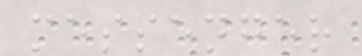messenger
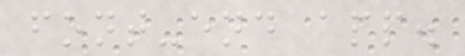font-end app.
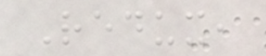Redux,
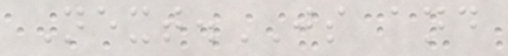Next.JS and
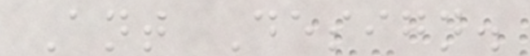Ant Design.
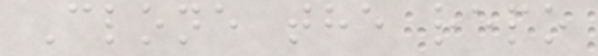Clone the repo
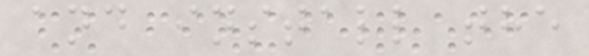and install the
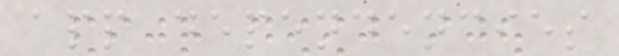app dependencies
